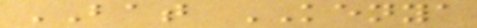BAT KENYA
